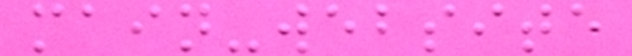main-website
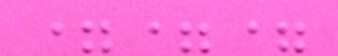===
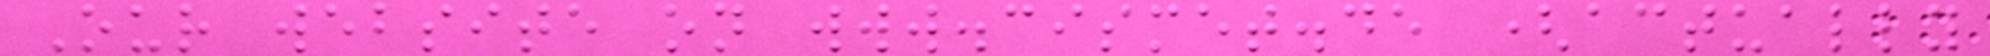Our website on www.cismet.de (actually
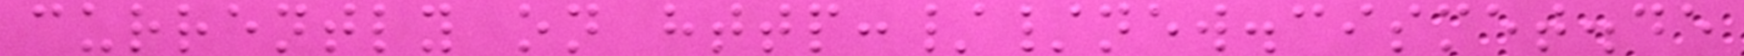currently on http://new.cismet.de
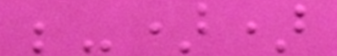;-))
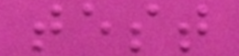test
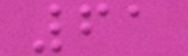61
